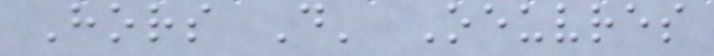Hors D' Oeuvres
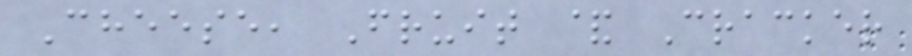Cheese, Fruit & Cracker
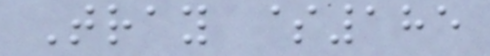Tray $185
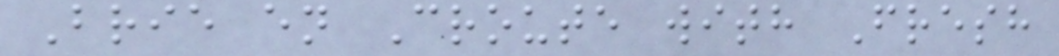Brie en Croute with Fresh
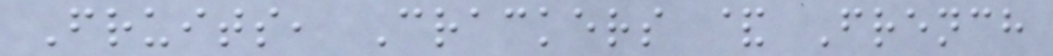Fruits, Crackers & French
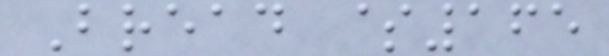Bread $165
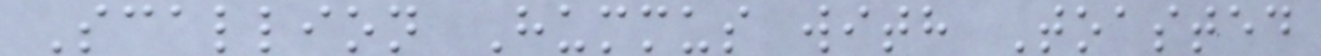Scallion Hummus with Toasted
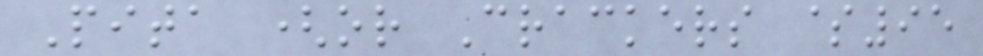Pita (or Crackers $95
